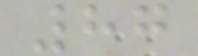87
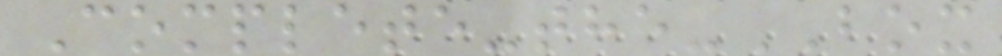Complete-the-BOX
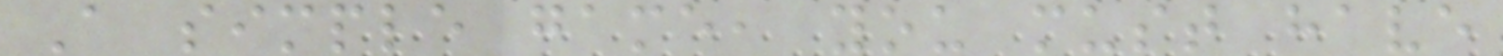A simple game, you must have
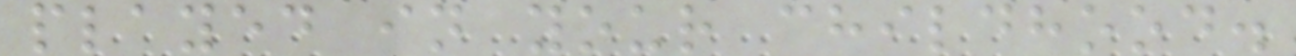played in your childhood.
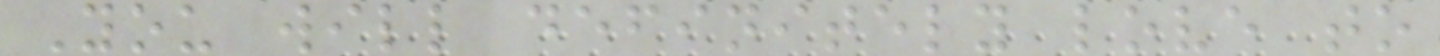You will definitely love to
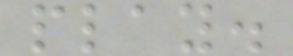play.
